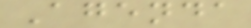Agenda
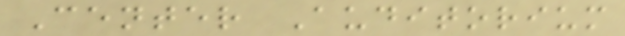Center Auditorium
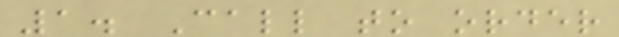1. Call to order
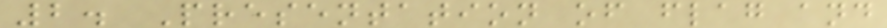2. Presentation of flag and
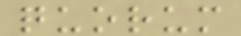quorum
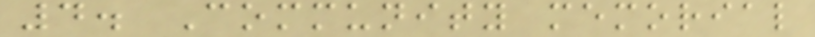4. Community memorial
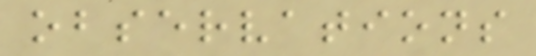observations
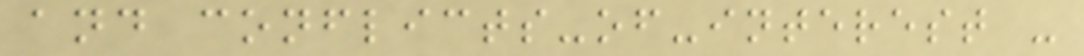and conflicts-of-interest -
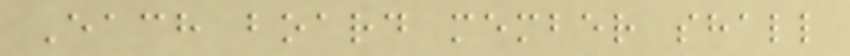Each board member shall
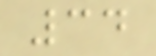34
